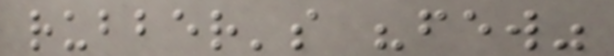rubber's "few"
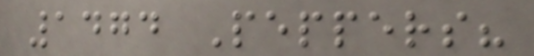1474 Peppers?
